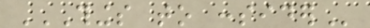THINGS TO CONSIDER
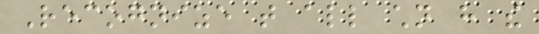Recognize that all children have the
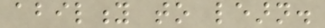ability to learn.
